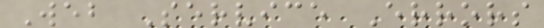Web Service Errors
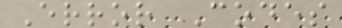Error Codes
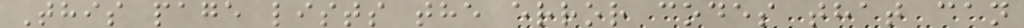This page lists the error codes that can
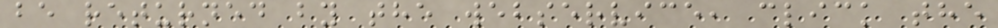be returned by the webservice, click the
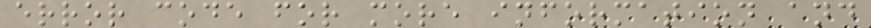error code for more information and
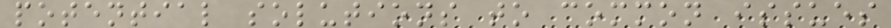potential solutions to common issues
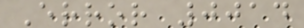Error 0014
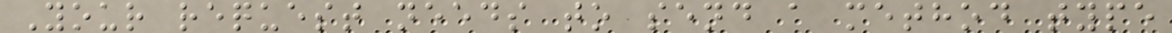Your request needs to send a method type
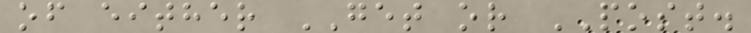of either GET or POST.
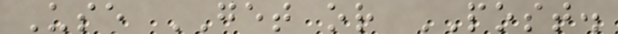Use GET or POST.
